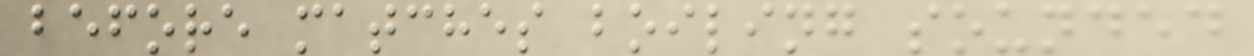before matches boiling sounded
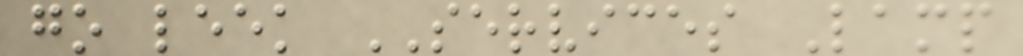go leek SERVICES Lamp
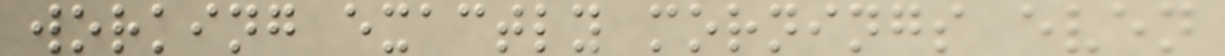working exactly mornings even
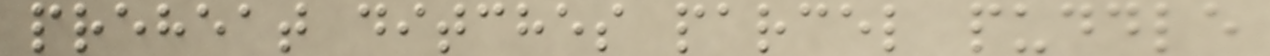preheat ditches parcel puddle
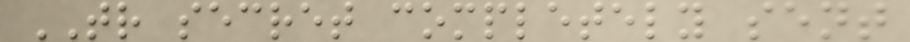TR secret completely sent
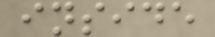inside
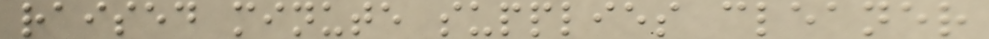raised minute supplies cleaner
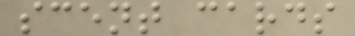scent cards
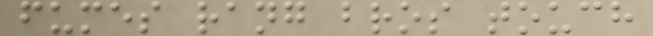fumes rang bros touch
